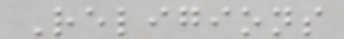Religions
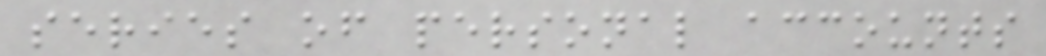series of personal accounts
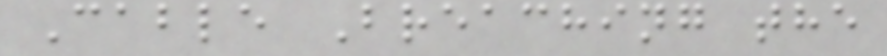Cable Breaching the
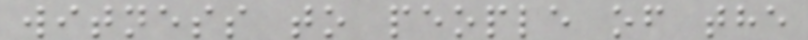witness to people of the
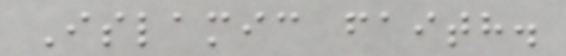Islamic faith.
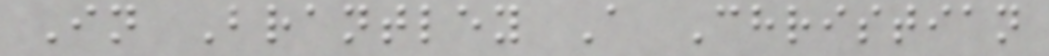In Brantley A Christian
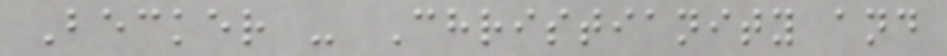Becker - Christianity and
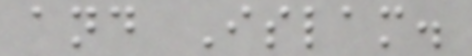and Islam.
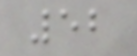52
